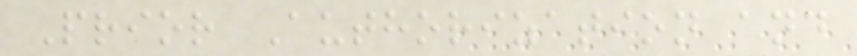Prior Authorization and
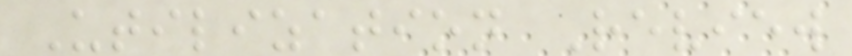Utilization Review
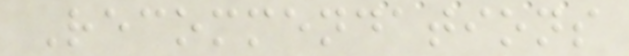Recommendations
